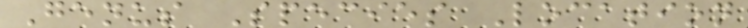Genus Species Location
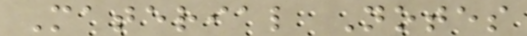Material Notes
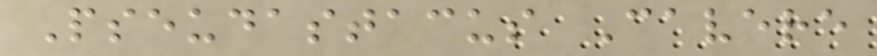Pseudastacus Cavere
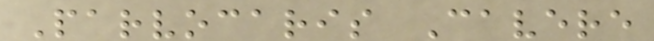Parvocaris Cavere
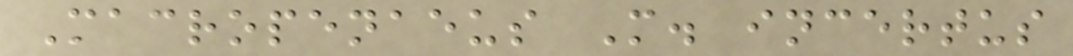Macropenaeus M. incertus
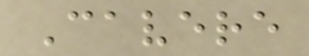Cavere
